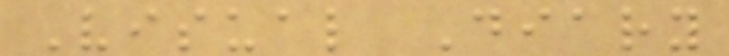Visual Diary
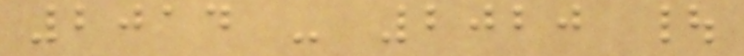2014 - 2020 |
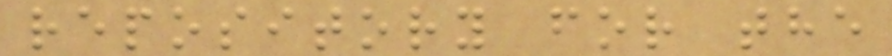repository for the
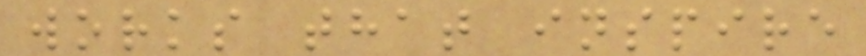works that inspire
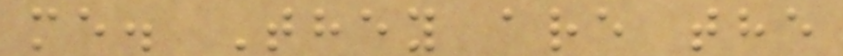me. They are the
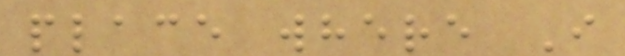place where I
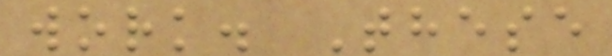work. These
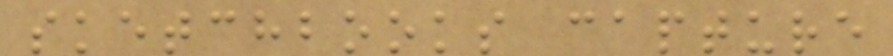sketchbooks capture
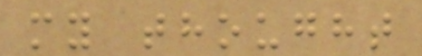my thought
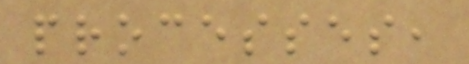processes,
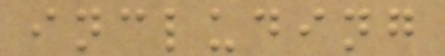including
